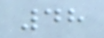48
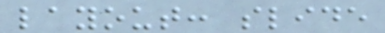layout: slide
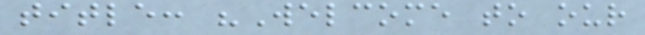title: "Welcome to our
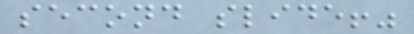second slide!"
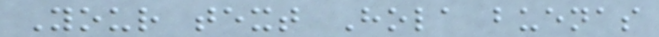Your text Hola buenas
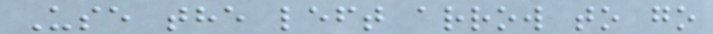Use the left arrow to go
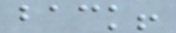back!
